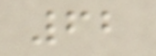62
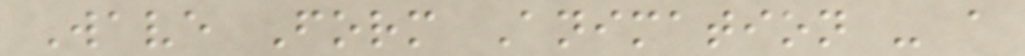Wave Form Animation - a
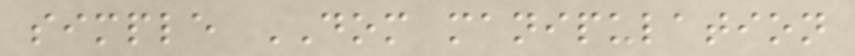simple DOM manipulation
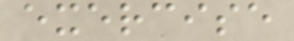exercise
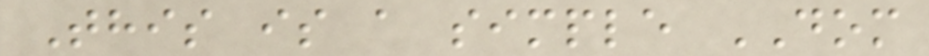This is a simple DOM
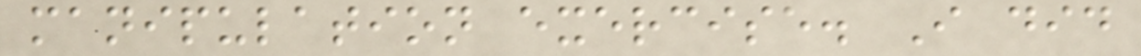manipulation exercise. I did
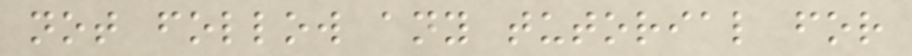not follow any tutorial for
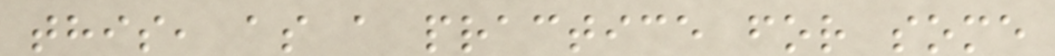this, as a practice for some
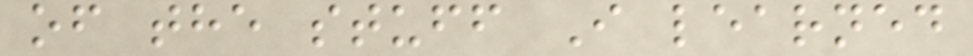of the stuff I learned
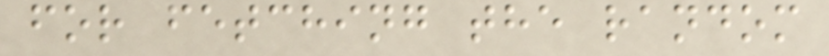for fetching the random
